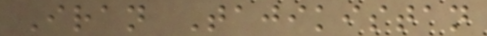Iran Tajikistan
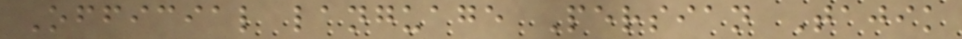Official language Persian Tajik
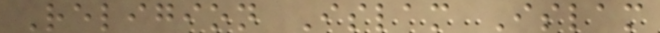Religion Islam Islam
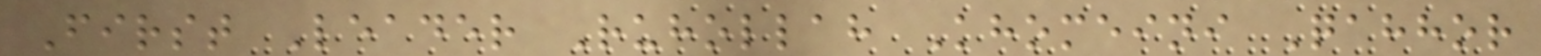First Leader Ruhollah Khomeini Qahhor
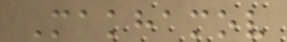Makhamov
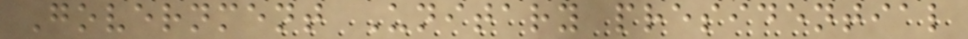Government Unitary presidential
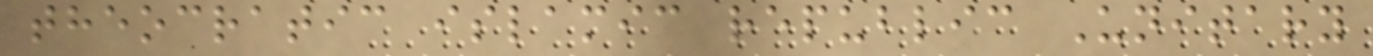theocratic islamic republic Unitary
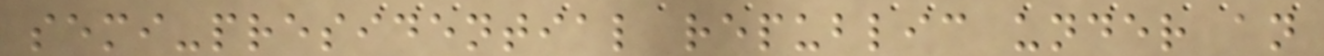semi-presidential republic under an
